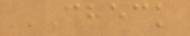CHECK
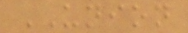UNION
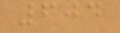604
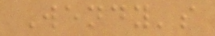Wendy's
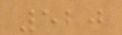520
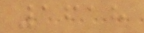1618
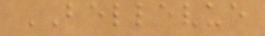BELLEVUE
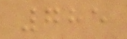785
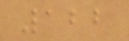122
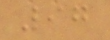97
